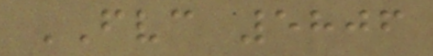FVC 5806
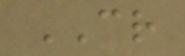CR
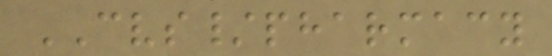CVS/pharmacy
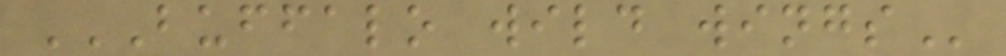BUFFALO WILD WINGS
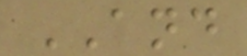AND
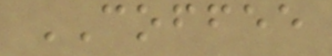COFFEE
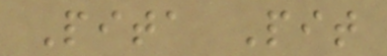Pita Pit
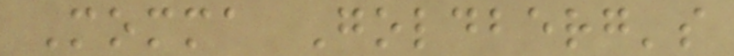Momma Goldberg's
